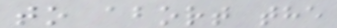to abort the
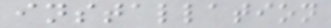installation
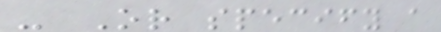- Or specify a
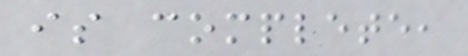is complete,
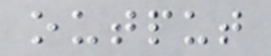output
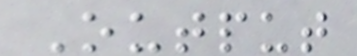Output
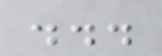...
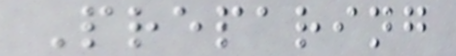Preparing
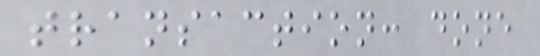transaction: done
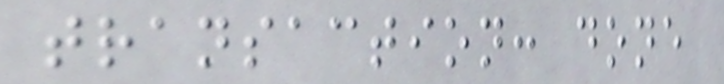transaction: done
